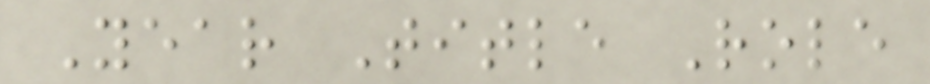Year Title Role
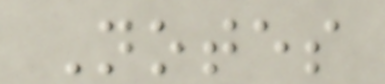Notes
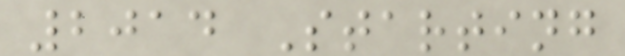2014 Starting
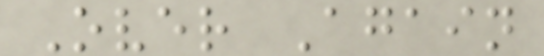Over Again
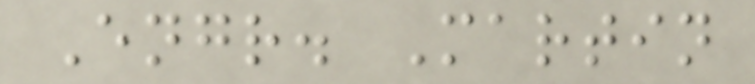Engr. Martin
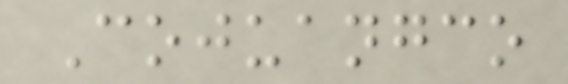Cojuangco
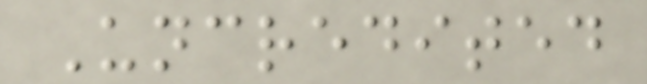Uncredited
